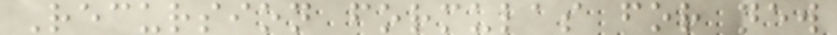Recursion formulas for new
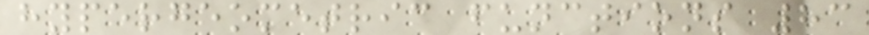hypergeometric functions 83
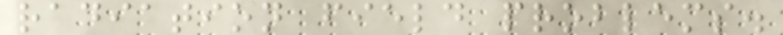radiation field problems.
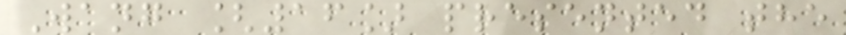Wang [16] presented the
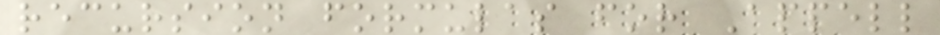recursion formulas for Appell
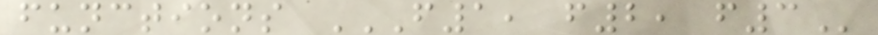functions F1, F2, F3
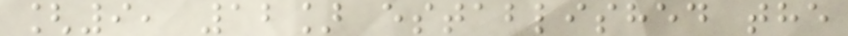[9, 12] established the
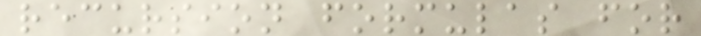recursion formulas for
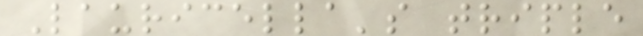Lauricella's triple
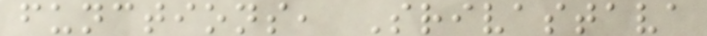functions, Srivastava
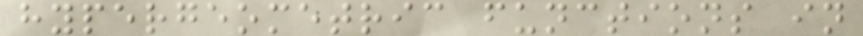hypergeometric functions in
